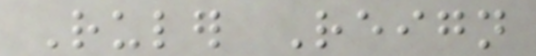Ruler Reign
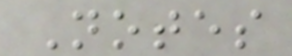Notes
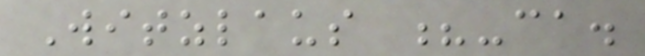Witzlaus ?-ca.
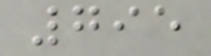795
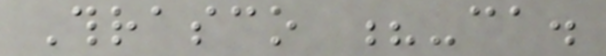Thrasco ?-ca.
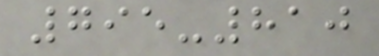795-810
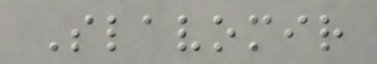Slavomir
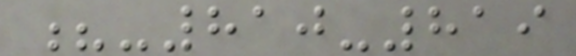?-810-819
